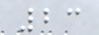23
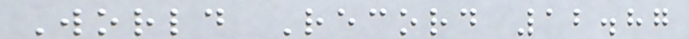World Record 12.87
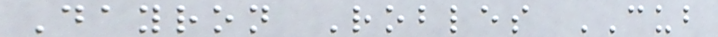Dayron Robles CUB
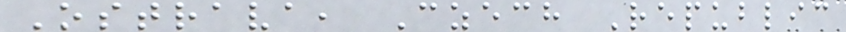Ostrava, Czech Republic
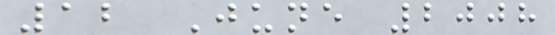12 June 2008
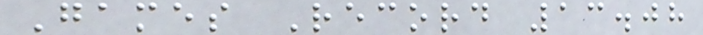Games Record 13.08
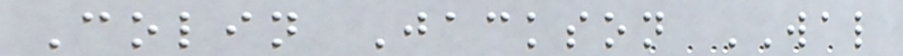Colin Jackson WAL
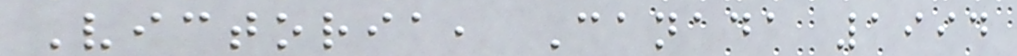Victoria, Canada 1994
